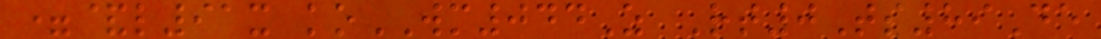=&l91x koWM044Z Rt0Ts89De
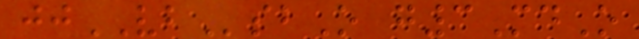jjVBsbO g3MdO
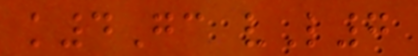k4Gc vL7
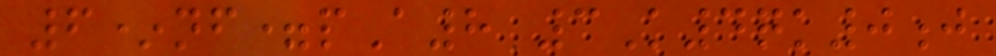6*nf=pA8 3K4qk0j
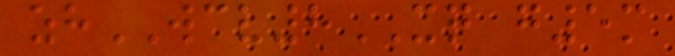zhWCV8XQ g5m
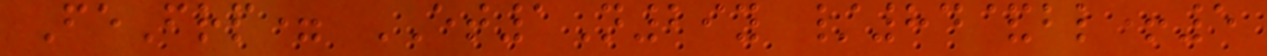FeFrp= ET1N29y /84&bl+5
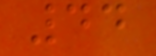44
